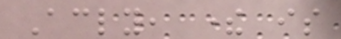Accordingly, there is
